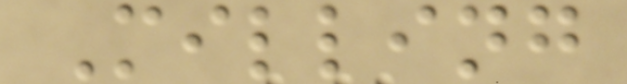Milling
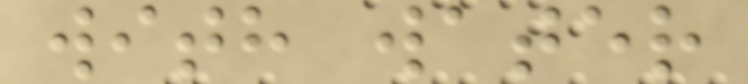with water
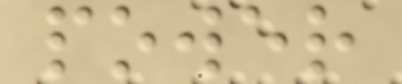power
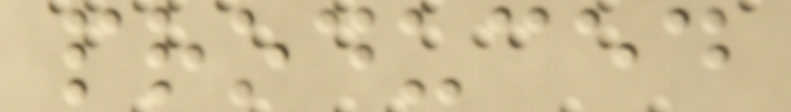produced
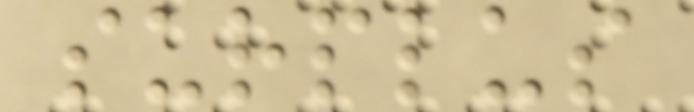surplus
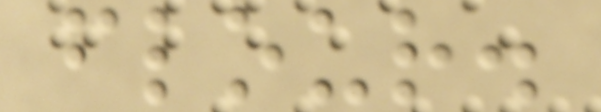flour.
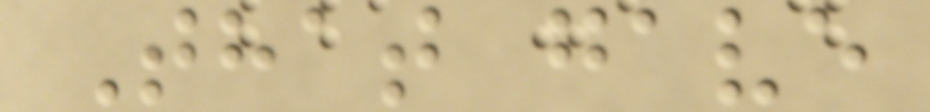That gave
